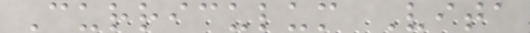Curriculum Vita
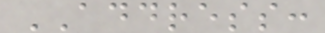ADDRESS:
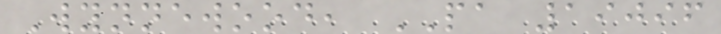Wynnewood, PA 19096
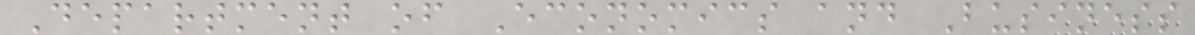Department of Economics and Business
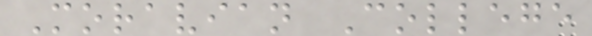Moravian College
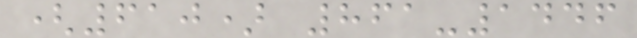(610) 861-1446
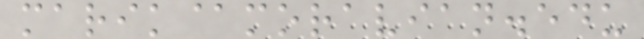marik@moravian.edu
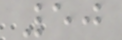50
